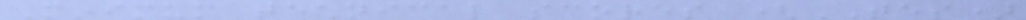Minimum technical scores (TES)
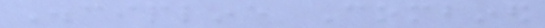Discipline Combined
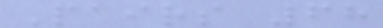Pairs 68
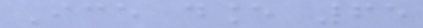Ice dance 65
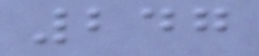247
